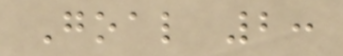Goal 2:
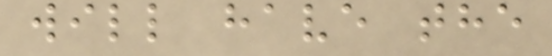will have the
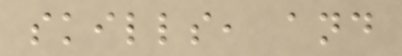skills, and
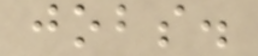jobs.
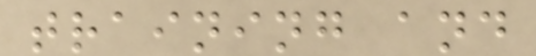training and
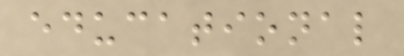educational
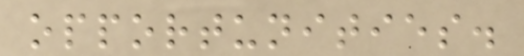opportunities.
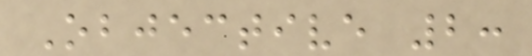Objective 2:
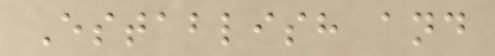Establish and
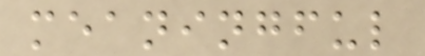meaningful
